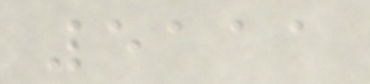5111
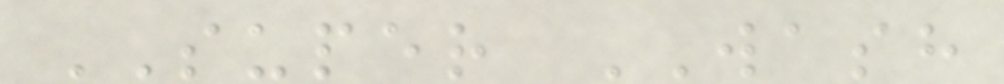SUPER WASH
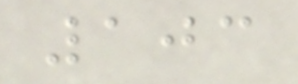103
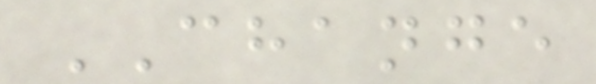CHANGE
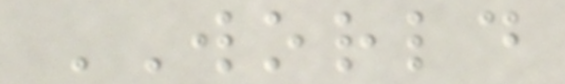WORLD
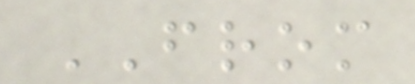FROM
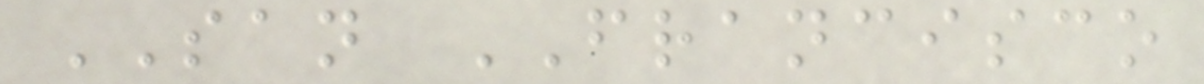SAN FRANCISCO
